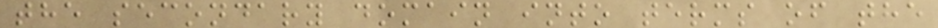the secondary domain into terms of the
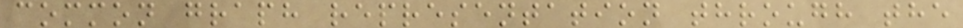common graph representation through the
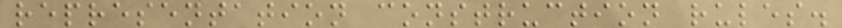representation construction rules.
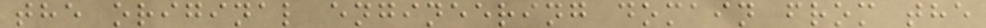the original engineering domain from the
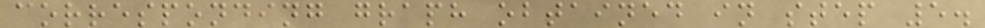corresponding graph obtained in step 5.
